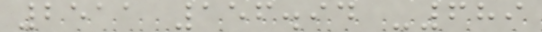2511 156.94 -689
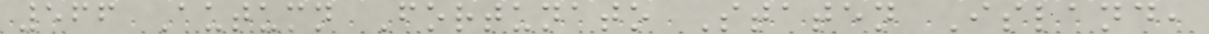566 Autumn Fortunato Staten Island,
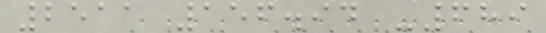2511 156.94 -689
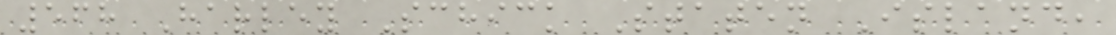568 Harley Schick Staten Island,
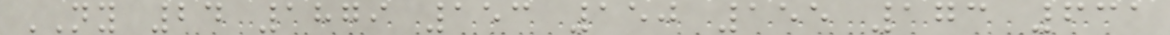NY 24 1879 153 150 155 173 631
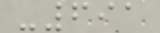-691
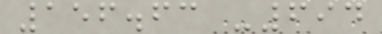156.63 -694
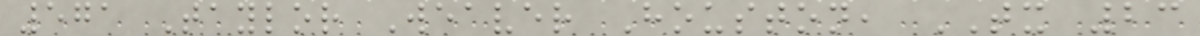571 Taylor Weaver Houston, TX 23
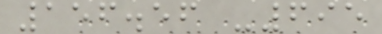156.56 -695
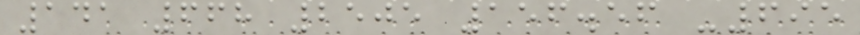141 668 2505 156.56 -695
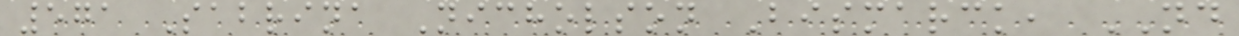571 Sabrina Nicholson Bismarck, ND
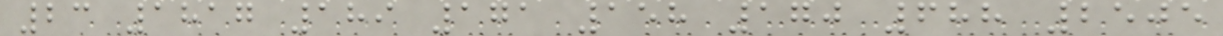23 1817 189 171 158 170 688 2505
